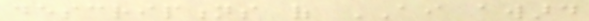descriptions of AI award
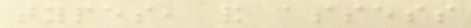types, and assess
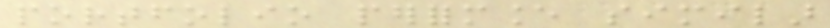portfolio performance similar
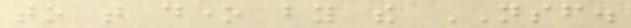to that done by the NSF.
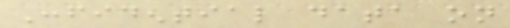Confidential data on
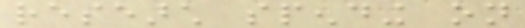research spending on
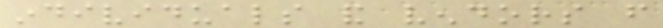individuals and vendors from
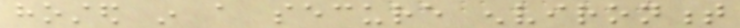hosted in a secure environment
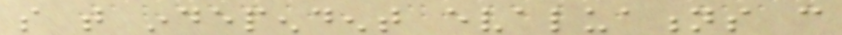so that independent evaluations can
